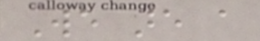We are a
